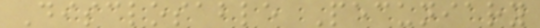Disclosable Pecuniary
